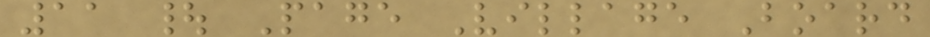11 | Page Village Board
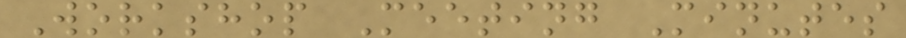Workshop Meeting Minutes
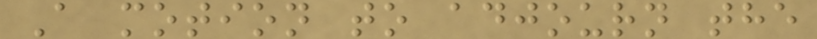A motion to adjourn the
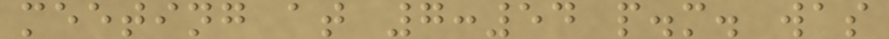meeting at 7:54 p.m. was
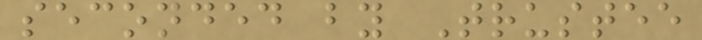seconded by Trustee
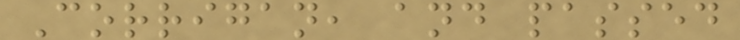Corrigan, and passed
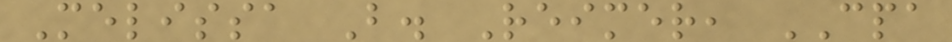Melissa B. Reimer, CPA
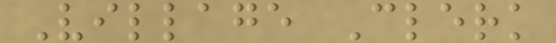Village Clerk
